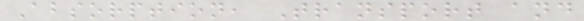Absorption, Transport and
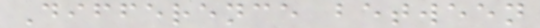Difference between
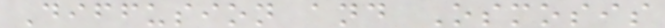Diffusion and Osmosis
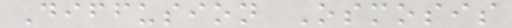Diffusion Osmosis
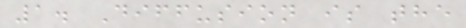1. Diffusion is the
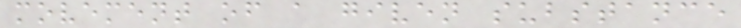movement of a given substance
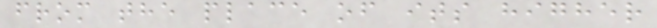from the place of its higher
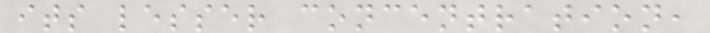its lesser concentration,
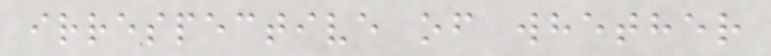irrespective of whether
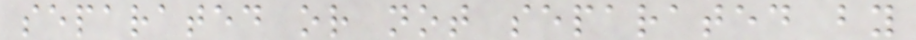separated or not separated by
